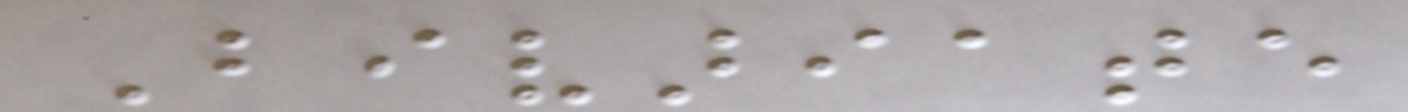Bivariate
